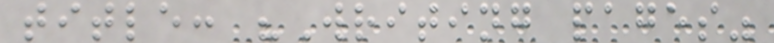title: "Writing pages"
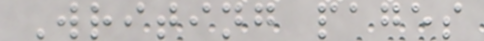Writing pages
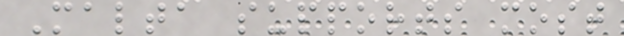Malta supports most
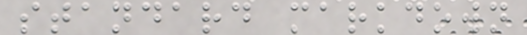standard markdown
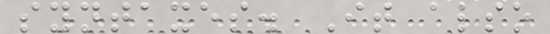syntaxes. It also
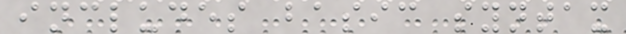includes basic syntax
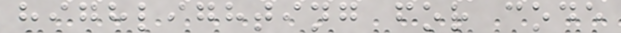highlighting for code
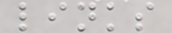links
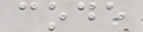code
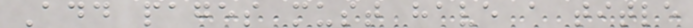Add pages must have a title
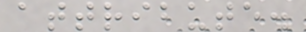attribute.
